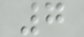7
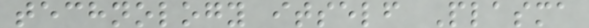technology itself Plasma
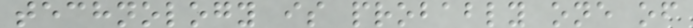technology is probably one of
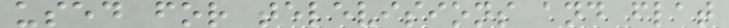used for televisions and flat
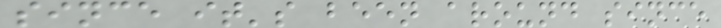since it's been around since
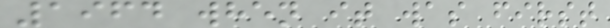1964 when it was first
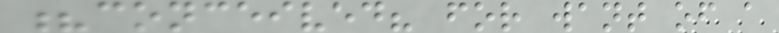?conceived? for want of a
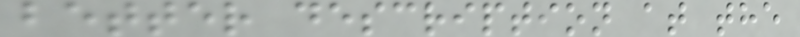better description at the
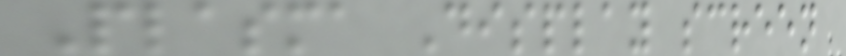Plasma Display screen
